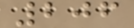206
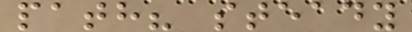path? steady
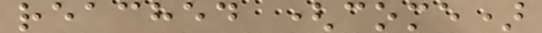reached (come)
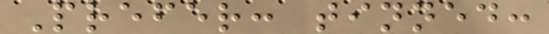Prefer: tinned:
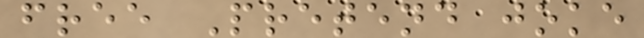free Pretend joke
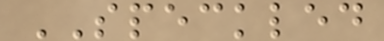SPECKLED
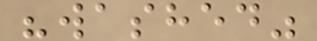"washed"
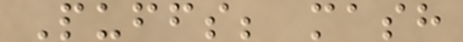Puffs; mash
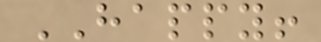HAPPY!
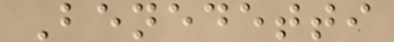Benedetti
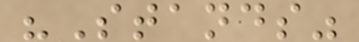"Stands"
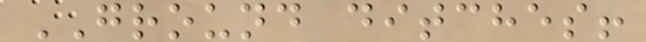GROUND ditches!
